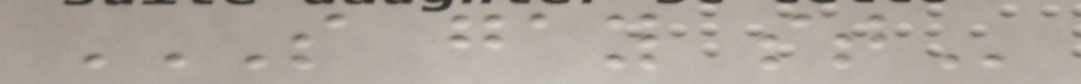S GAY ST
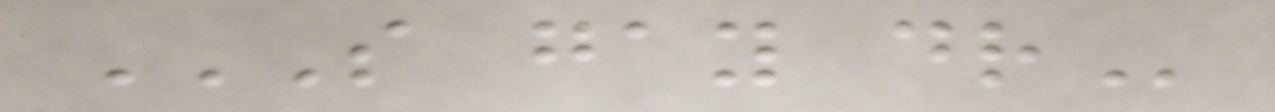S GAY DR
